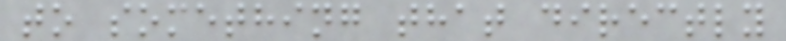to something that directly
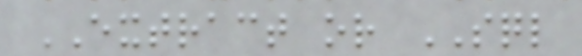EXTRACT or SQL
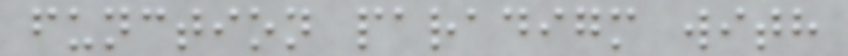function paradigm with
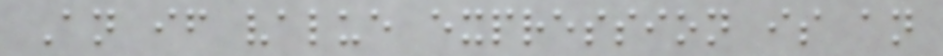An if value expression is an
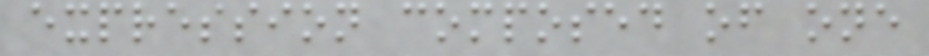expression composed of one
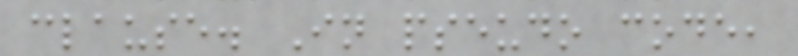clause. In pseudo code,
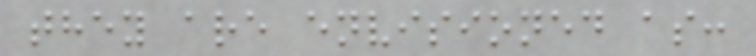they are envisioned as:
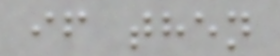if then
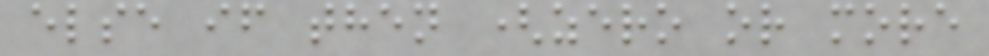else if then (zero or more
